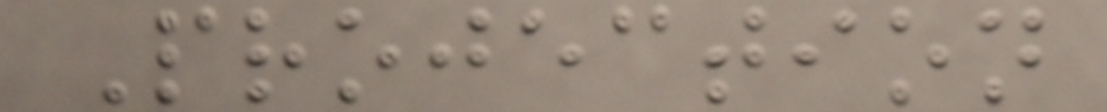Projection
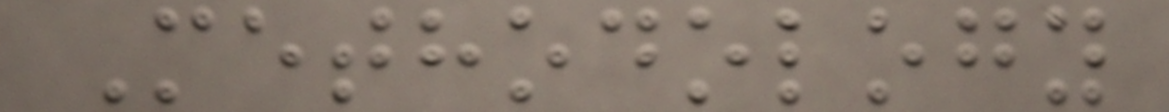Methodology
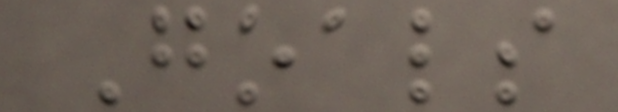Goals
